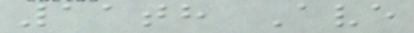11th Ave
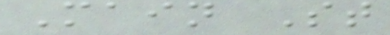Main St
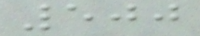500
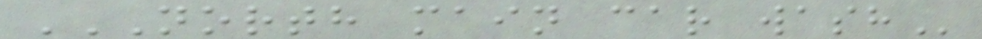NORTH MAIN CAR WASH
